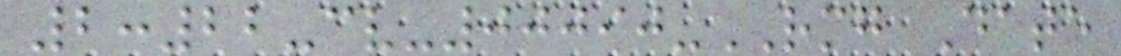2:22-cv-00090-RMG Date
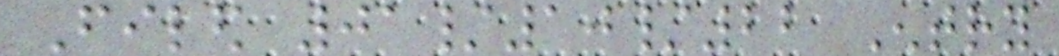Filed 01/10/22 Entry
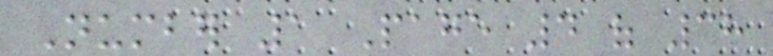Number 1 Page 4 of 38
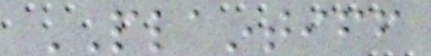PLAINTIFF
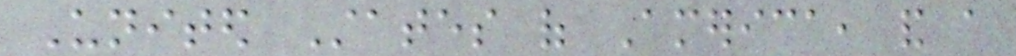United States of America, and a
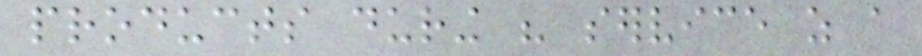products during his service as a
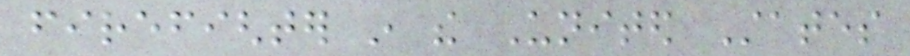firefighter in the United States
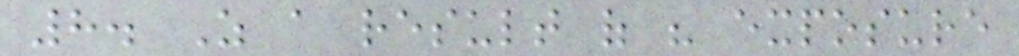8. As a result of his exposure
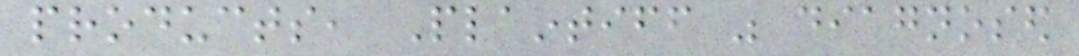products, Plaintiff was diagnosed
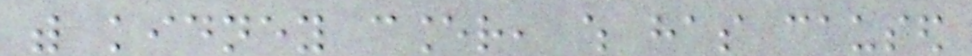with kidney cancer, which has caused
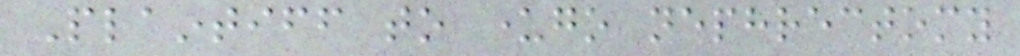Plaintiff to undergo nephrectomy
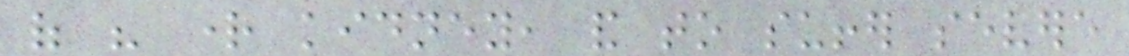of his right kidney, and to suffer severe
